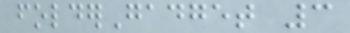folderGadget 3
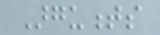Arguments
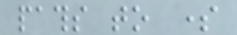paths to some
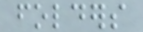folders
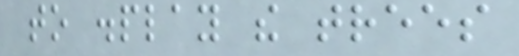to display the trees
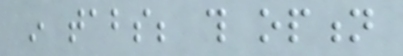in tabs; this option
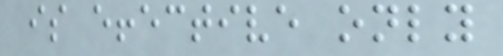is effective only
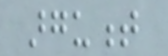argument
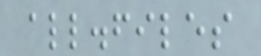all.files
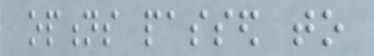options passed to
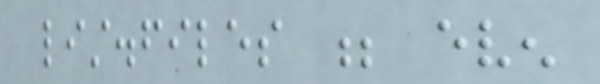list.files ; even
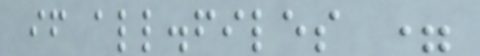if all.files =
